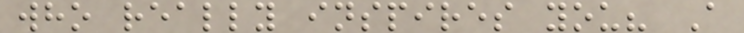who really inspires you? A
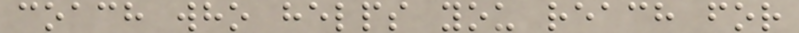coach who helps you reach for
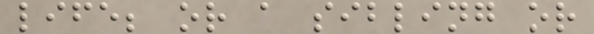life; or a sibling or
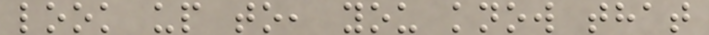look up to, you know that
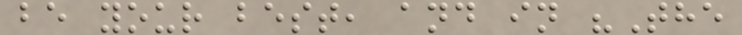be your best, and in "The
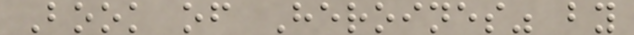Book of Heroines" by
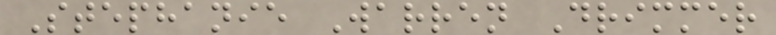Stephanie Warren Drimmer
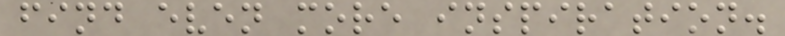find even more inspiration.
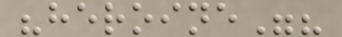"heroine"?
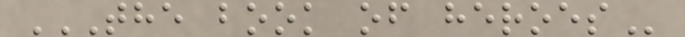THE BOOK OF HEROES
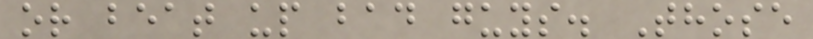or beat up bad guys. Those
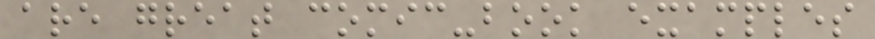are great comic-book examples
